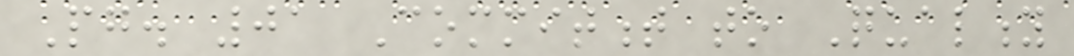Pg. 01 Commitment to Quality
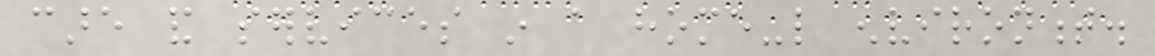care and services in a home-like environment.
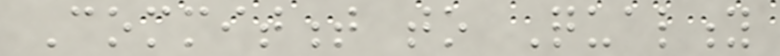Commitment to Quality
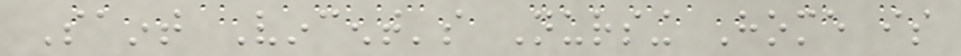Saint Vincent's Nursing Home is
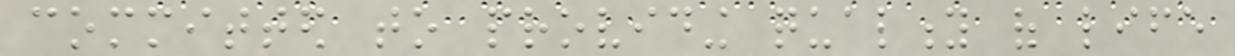committed to providing quality of life
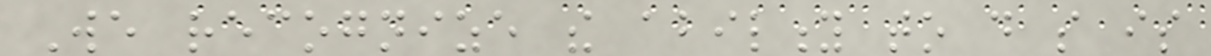We recognize the ability to do so is
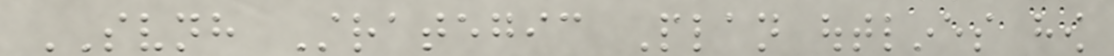SVNH Strategic Plan outlines how
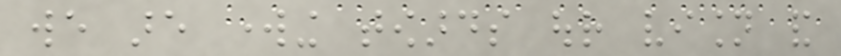we are working towards our vision and
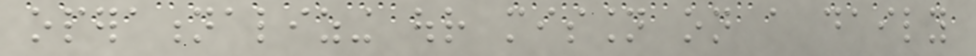operationalizing our mission on a daily
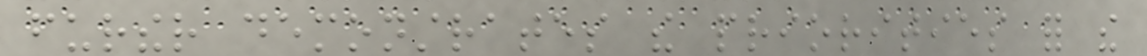further demonstrates the priorities for the
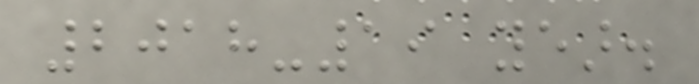2018-19 year.
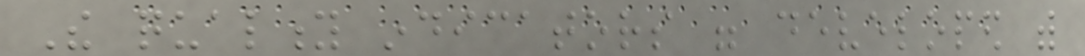The quality indicators were developed with
